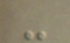-
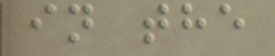in the
